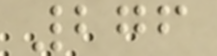276
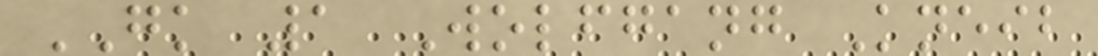GK 1 Wolfgang Kneib
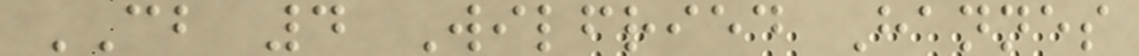CB 4 Wilfried Hannes
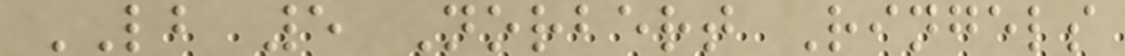LB 5 Norbert Ringels
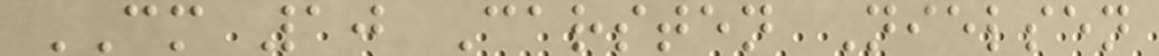CM 10 Carsten Nielsen
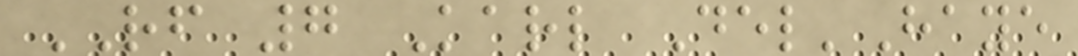RF 7 Karl Del'Haye
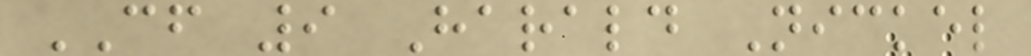CF 9 Harald Nickel
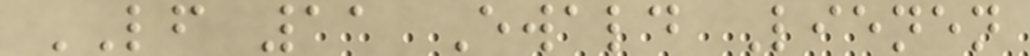LF 11 Ewald Lienen
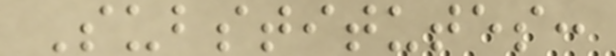Substitutes:
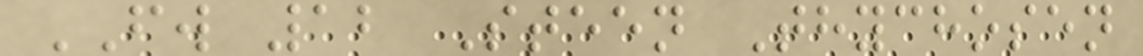FW 12 Steen Thychosen
